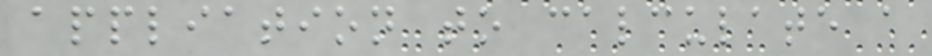appliation to calculate a
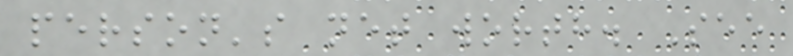person's net worth. See
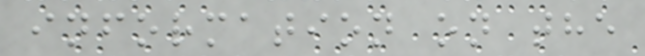information on the
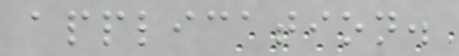application.
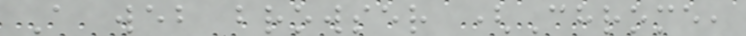A web browser (Chrome,
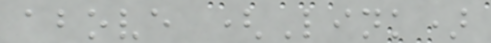above (Link)
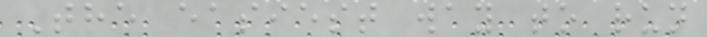The easiest way to run
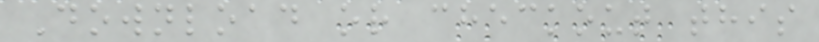Download or checkout this
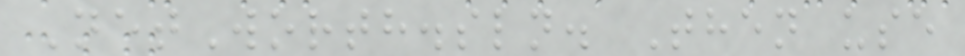NetWorth.sln. Then use
